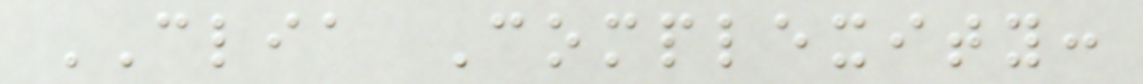CLIA Complexity:
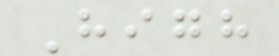High
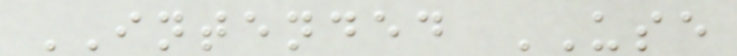INTENDED USE
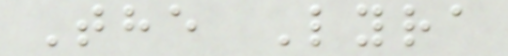The Lyra
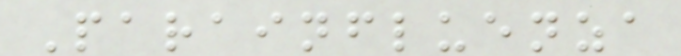Parainfluenza
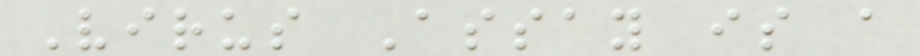Virus Assay is a
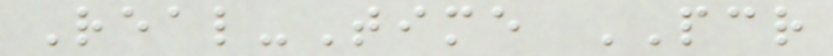Real-Time PCR
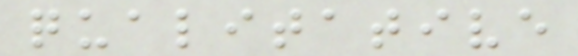qualitative
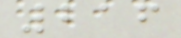216
